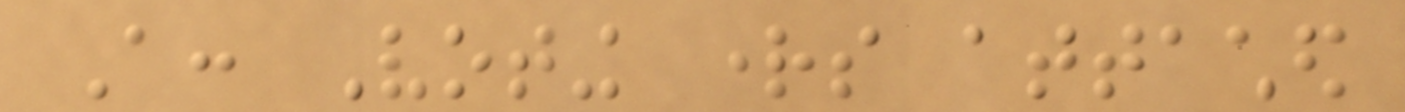A: Voting rights attached
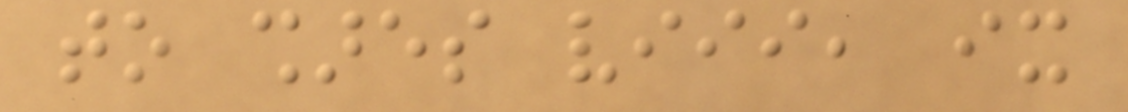to shares viii, ix
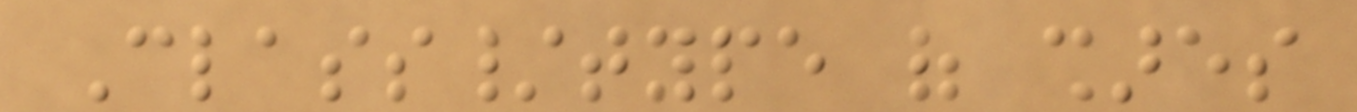Class/type of shares
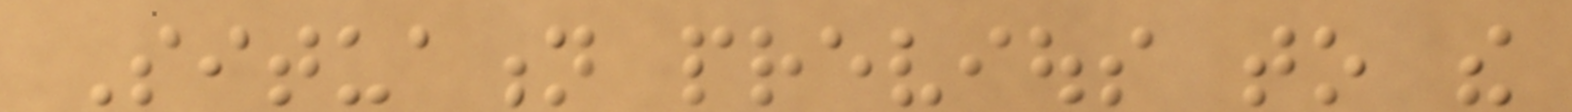Situation previous to the
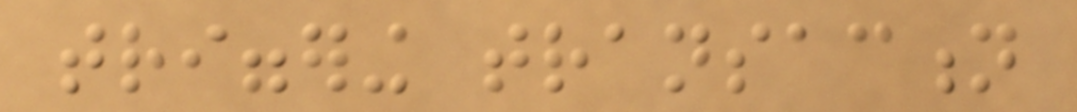triggering transaction
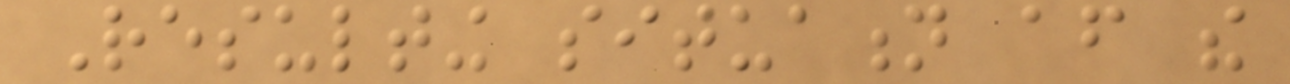Resulting situation after the
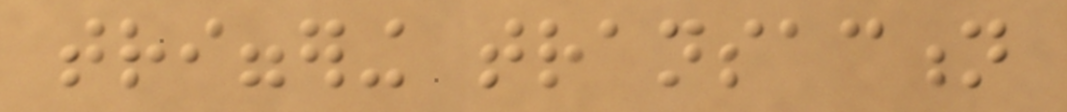triggering transaction
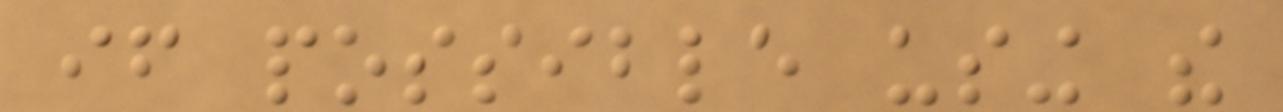if possible using the
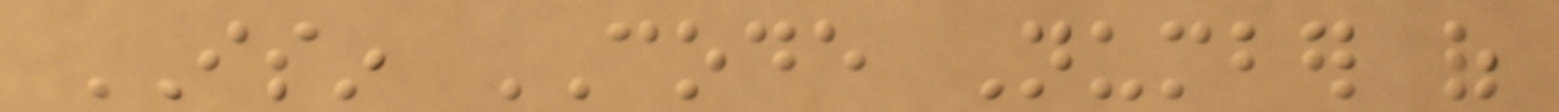ISIN CODE Number of
